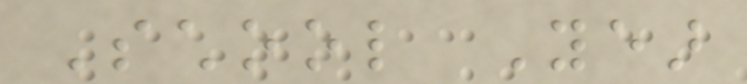School Year
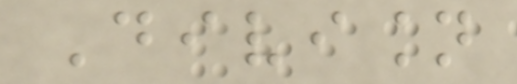Division
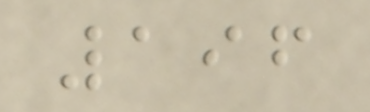196
